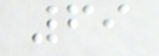69
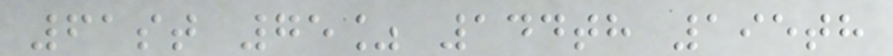61st 75% 144th 195th
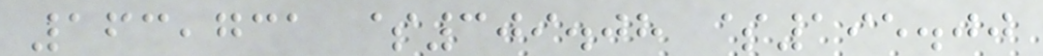163,731 $309.08 $195.00
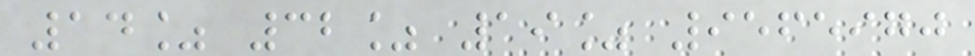14% 32% 19% 9565970
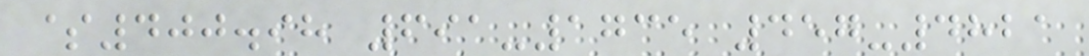$400.98 691-1735 457-4821
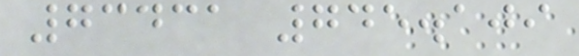73431 745.109
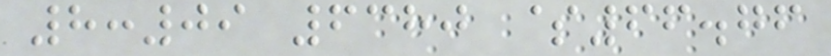8:09 6380 $66.76
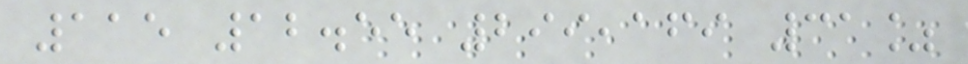115 12.55 299,169 31%
